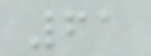61
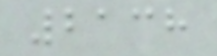2138
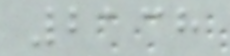2138
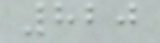820
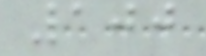100
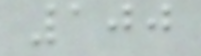100
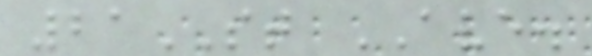21ST AVE.
